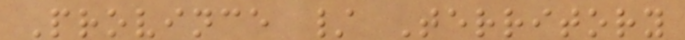Province / Territory
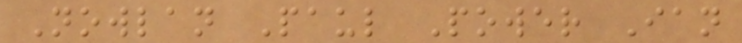Nowlan Paul Power Ian
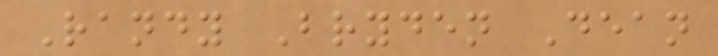Randy Bryden Dean
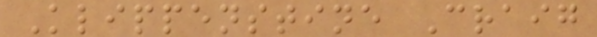Klippenstine Craig
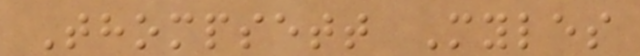Thompsett Myles
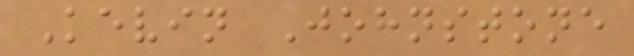Kevin Johnstone
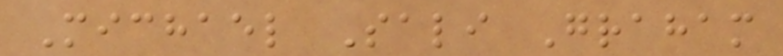Michael Sali Graham
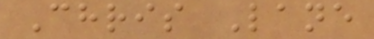Chris Lane
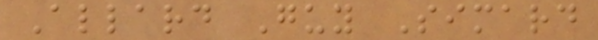Allard Guy Simard
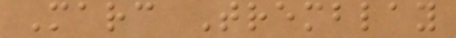Marc Tremblay
